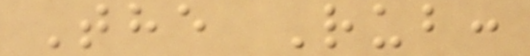The Rub:
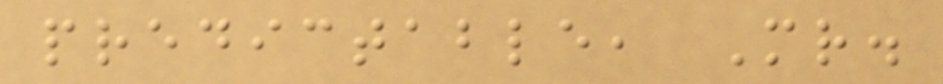predictable, Mr.
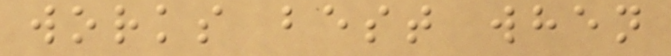works best when
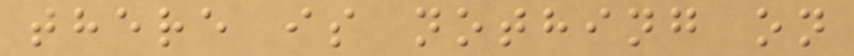there is nothing on
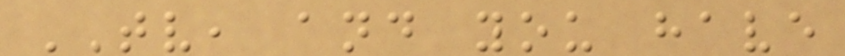TV, and you have
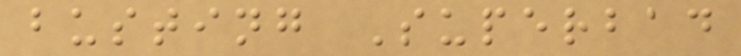busting Superbad
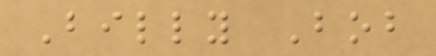Billy Bob
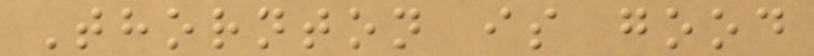Thornton is good
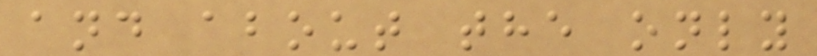and about the only
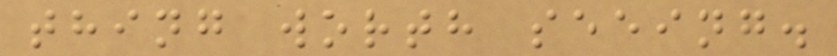thing worth seeing.
